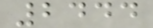2444
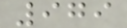979
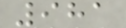981
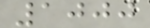1000
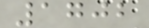1702
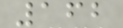162
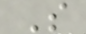S
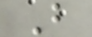B
